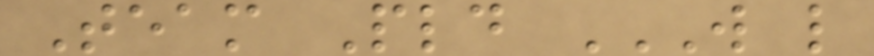Team Pld W L
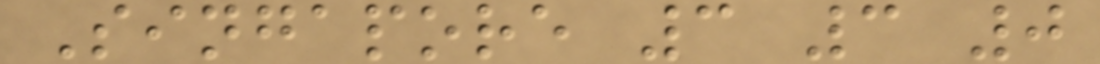Singapore 3 3 0
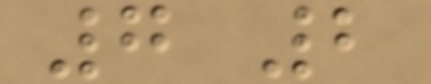7 2
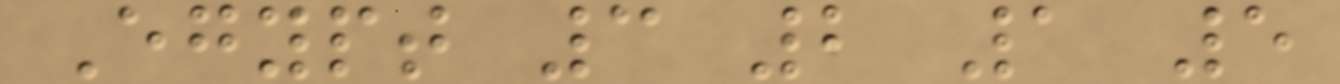Egypt 3 2 1 5
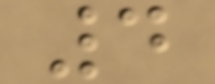4
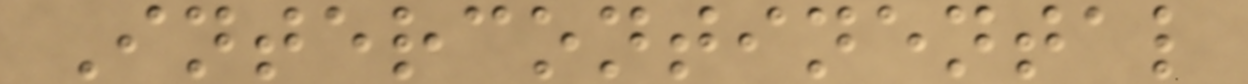Intercontinental
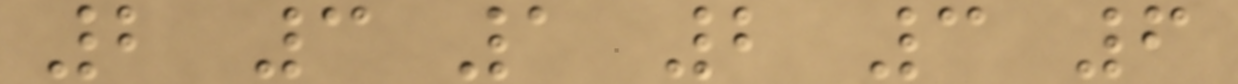2 3 1 2 3 6
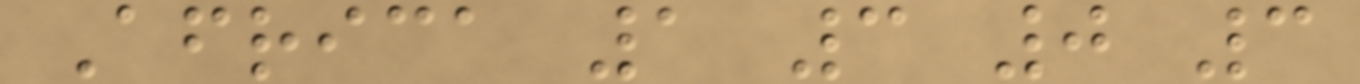Africa 1 3 0 3
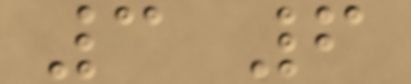3 6
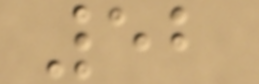52
